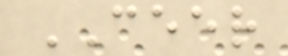CEER
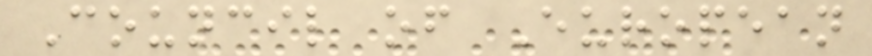Council of European
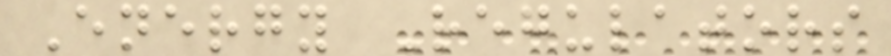Energy Regulators
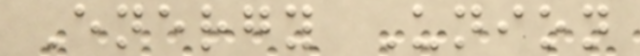Energy Union
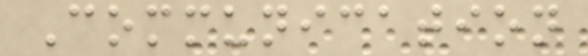Communication
